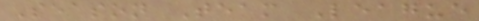Season Team League
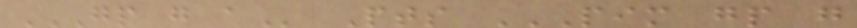GP G A Pts PIM GP G
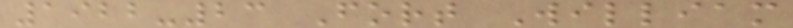1922-23 Fort William
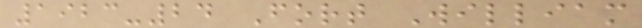1923-24 Fort William
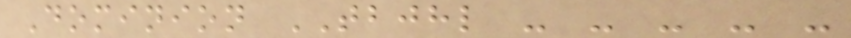Dominion TBJHL - - - - -
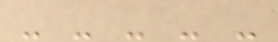- - - - -
